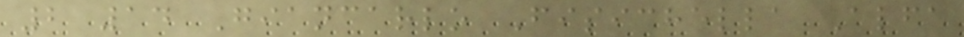2 14 Giancarlo Fisichella Alfa
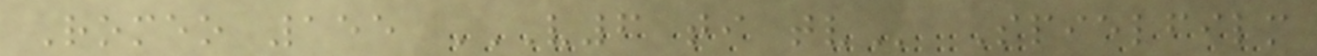Romeo 155 V6 TI TV Spielfilm
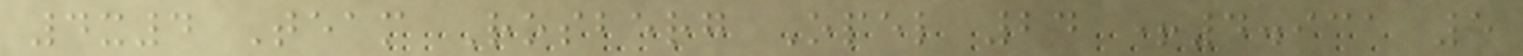4x4 Team Rosberg Opel 24 +4.931 5
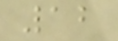12
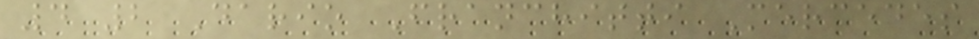4 2 Dario Franchitti Mercedes
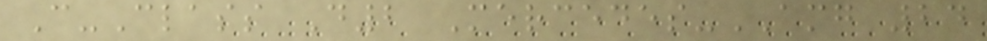C-Class D2 Mercedes-AMG 24
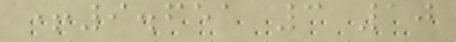+9.651 3 10
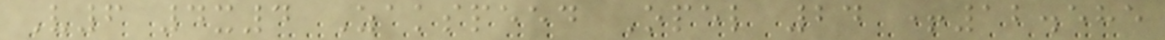V6 4x4 Zakspeed Opel 24 +12.585
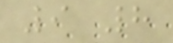9 8
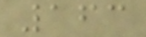163
